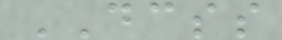DCSS
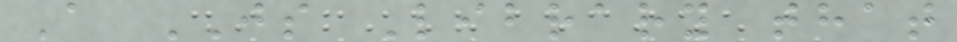A JS Library that
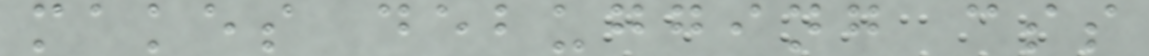makes debugging css
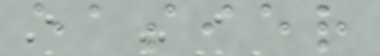easier
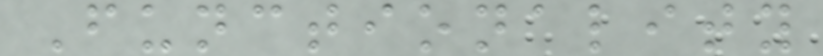Functionality
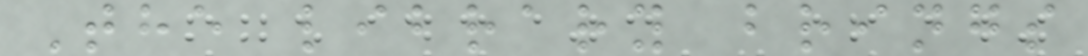The library brings
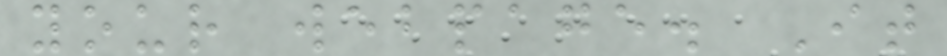your webpage. It
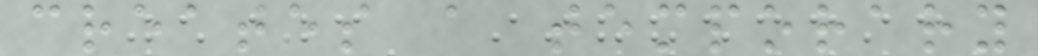creates a temporary
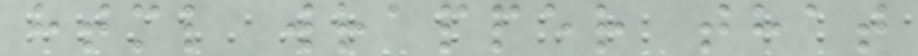html wrapper that
